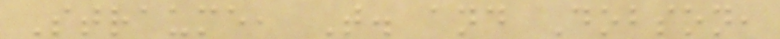Straume, T. and Dobson,
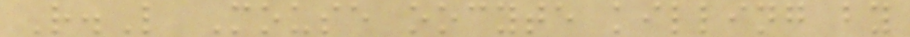R.L Mouse oocyte killing by
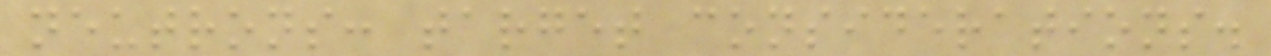neutrons: target considerations.
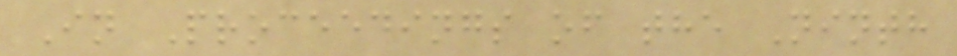In Proceedings of the Ninth
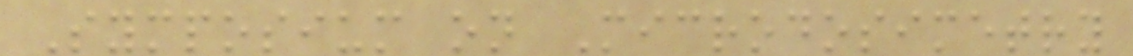Symposium on Microdosimetry
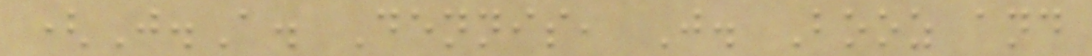(J.A. Dennis, J. Booz and
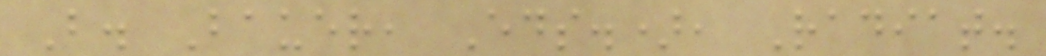B. Bauer, Eds.), Radiat.
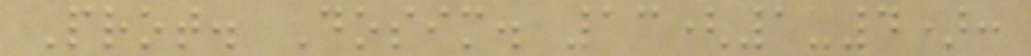Prot. Dosim. 13(1-4):
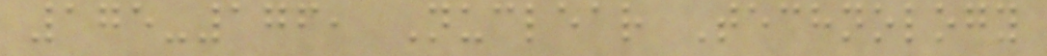175-176, Nuclear Technology
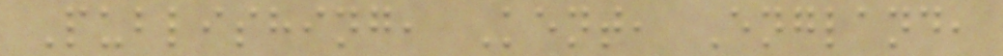Publishing, Kent, England,
